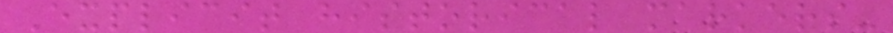Explicit historical markers-
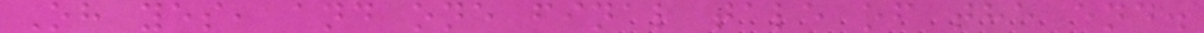Oh yes, and one final tale of the end.
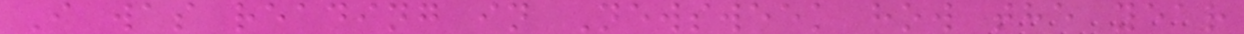I was reading in Newsweek how the year
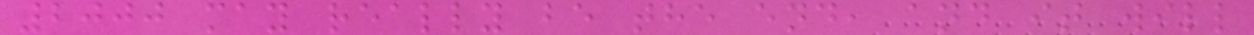2000 may really be the end, and it will
